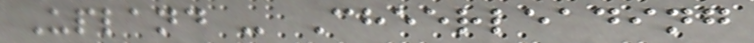Upland - Cheerleading
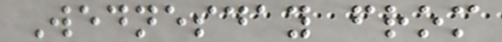Wednesday from
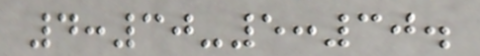4:30-5:30.
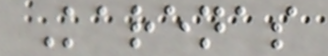Karenas
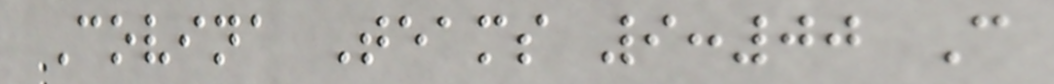Covina Teams 9:00 C
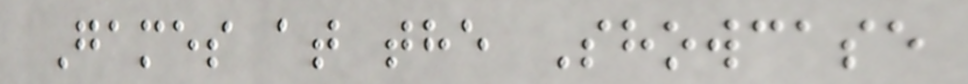Games at the Showcase
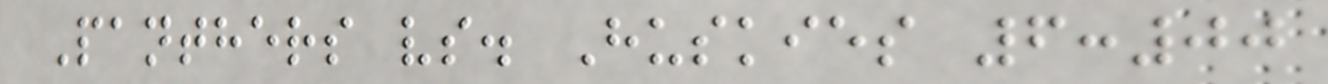Panthers vs. Huskies 6:00
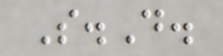S.D.
